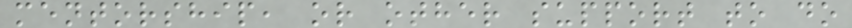mentorship, or other support to do
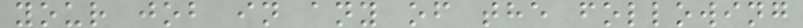your job in any of the following
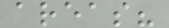areas?
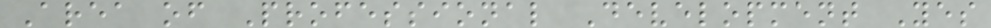Area of Professional Development Yes
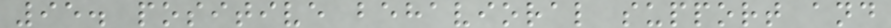95. positive behavioral support and
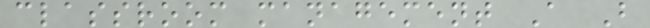classroom management A B
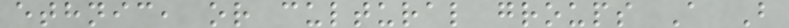ethnic, or cultural groups A B
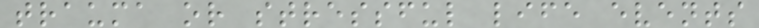trauma or stressful life events
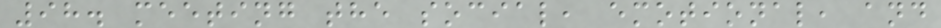98. meeting the social, emotional, and
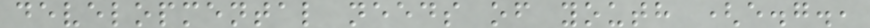developmental needs of youth (e.g.,
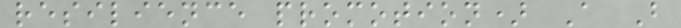resilience promotion) A B
